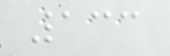133
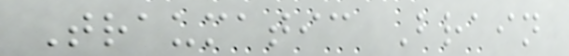Traumatic Brain
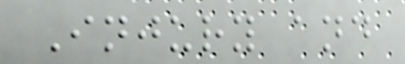Injury and
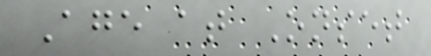Age at Onset
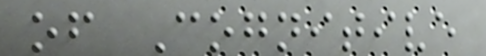of Cognitive
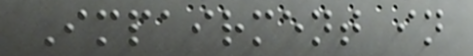Impairment in
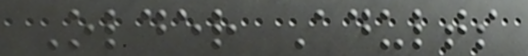Older Adults
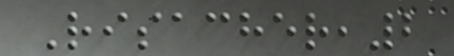Risacher,2
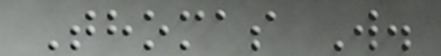Thomas W.
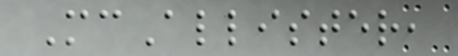McAllister,
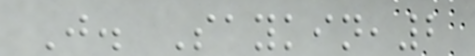J. Saykin,2
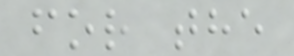for the
